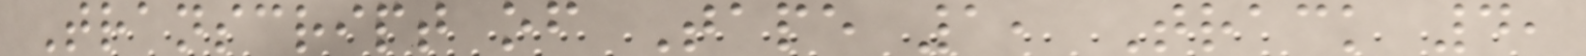Transcript of Tape 1, Track 4,
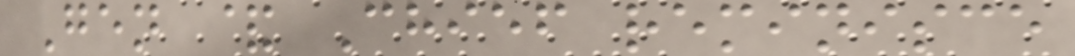Gen & Chief reminisce
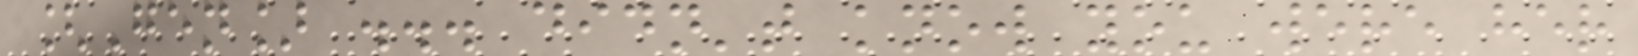[Gen] ... didn't know you were her
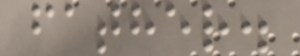father.
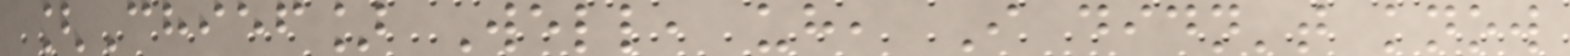[Chief] Well, uh, I didn't know
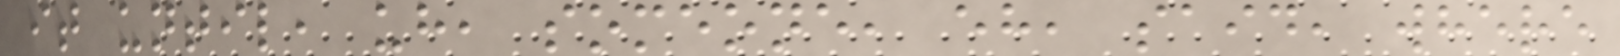it until, uh, someone, eh, said, where
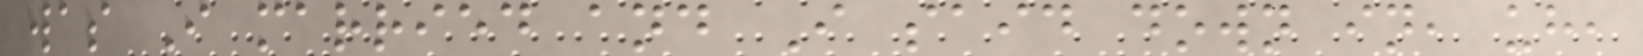was I married and I said down in, uh,
